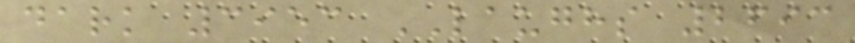dark 3953 LAUGHS 2693
